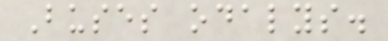Buses odalys.
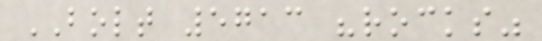BOLT 5713 "rocks"
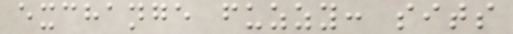exchange fuzzy: sits
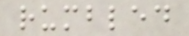rumbled
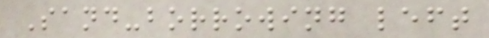Sand-borrowing left
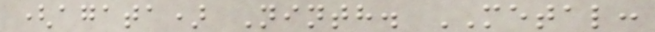(agata) Ninth. METAL:
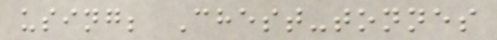using; Chest-tonnes
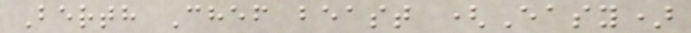Berth Chef beast (Easy)
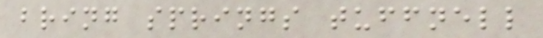bring springs tuffnell
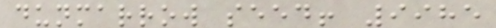dunmarrow seed! 9985
